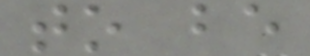to be
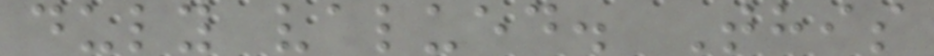duly valued. This
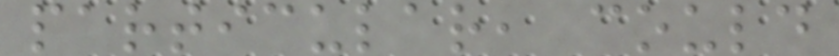particular, could
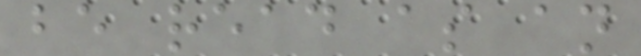be read as an
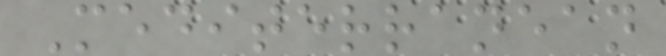Mediterranean
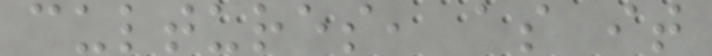cultures, as it
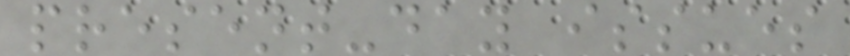present-day issues
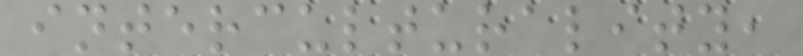interculturality,
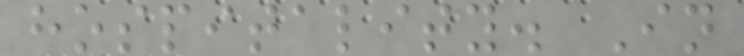hospitality. In
